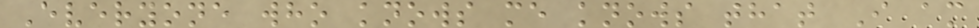Everyone who knows me knows that I am
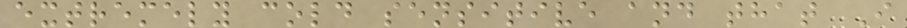extremely cold sensitive and that I
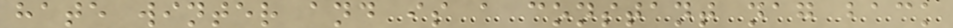hate winter and is a constant nag back
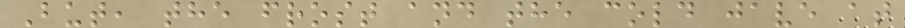But, the frost and the cold jave at
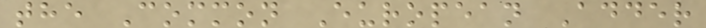the Common European Adder
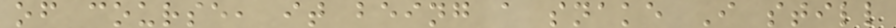of course, it being a snake I still
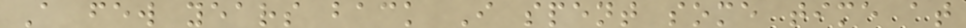A few years back I spent some time at
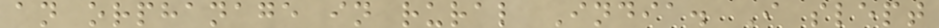an orphanage in rural India. I slept
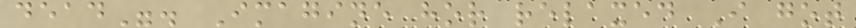dead". Imagine hor relaxed I got
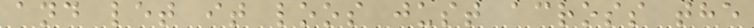and let it loos just across the
